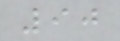90
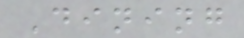Dining
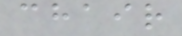chair
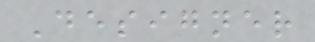Designer
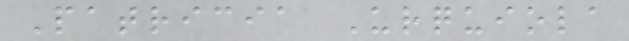Patricia Urquiola
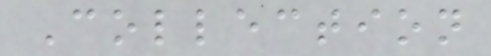Collection
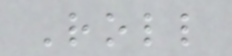Roll
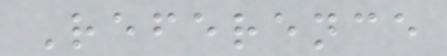Reference
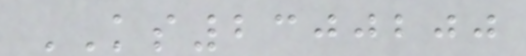KS2300200
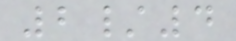2/4
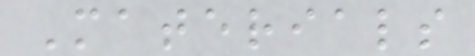Materials
